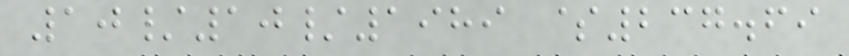10/10/1989 $237.69
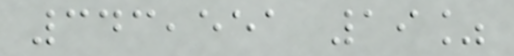343,551 19%
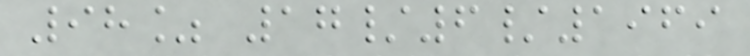98% 17/6/1969
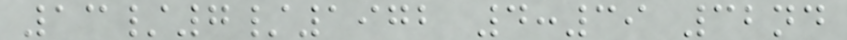13/7/1972 4:39 32nd
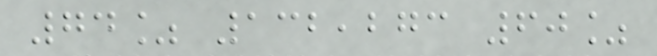74% 132,273 60%
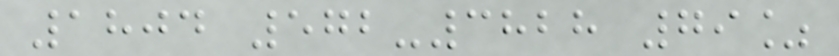1804 572-3828 79%
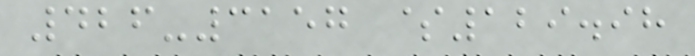426-3157 $129.98
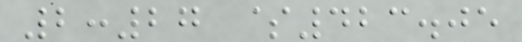2:27 $423.05
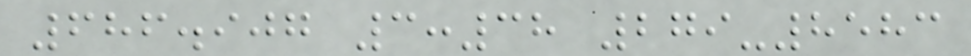686.907 3:38 279-8583
